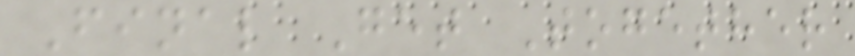Final Get Together
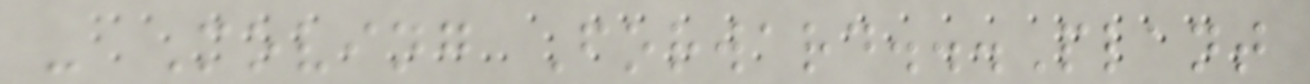- Moving Forward...Plant
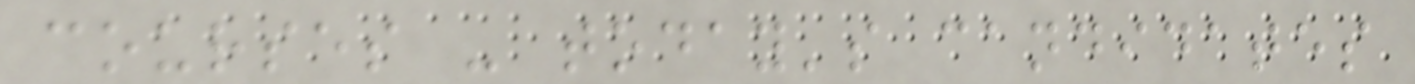courses - today's candidates
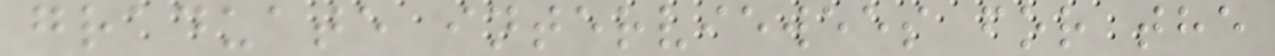graduate interviewees for the
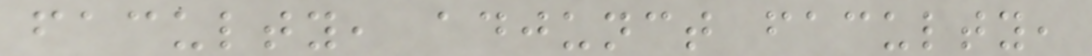faculty, adjunct faculty,
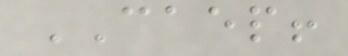CAEP!
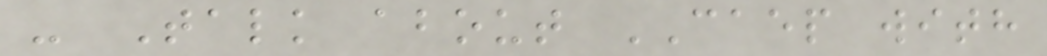- Talk about CAEP with
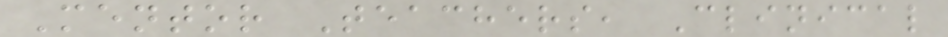Mentor Teachers, Clinical
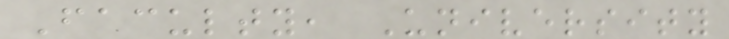Faculty, University
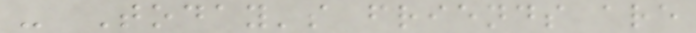- Today's friends are
